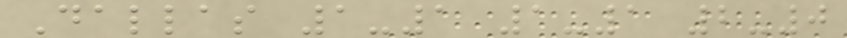Dallas 1-1 1-1 2-0
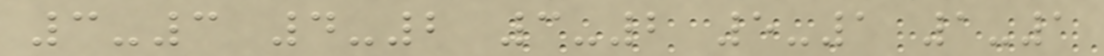3-3 4-2 3-2 5-1 1-1
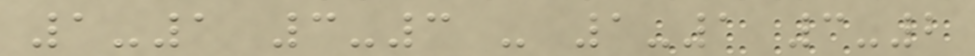1-1 3-3 - 1-1 3-2
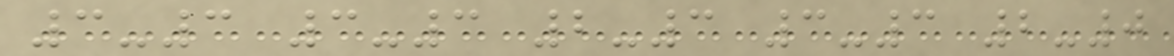3-3 3-3 2-3 3-3 2-0
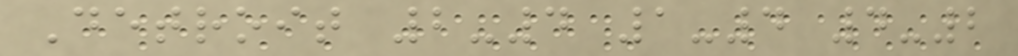Detroit 2-4 1-4 4-2
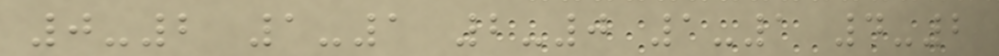0-2 1-1 2-0 1-1 4-2
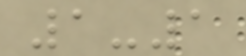1-1
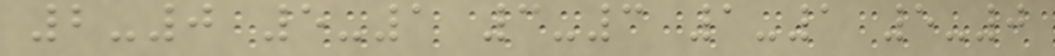2-0 5-1 3-3 1-1 5-0
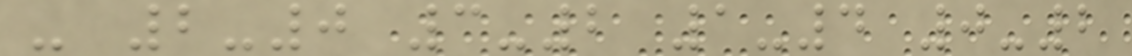- 2-0 3-2 1-4 0-2
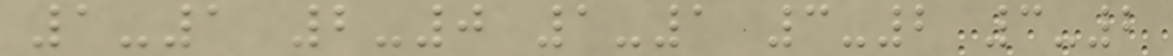1-1 2-0 1-1 3-2 3-2
